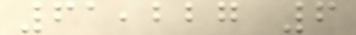61,227 6
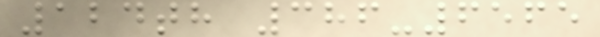124th 386-6565
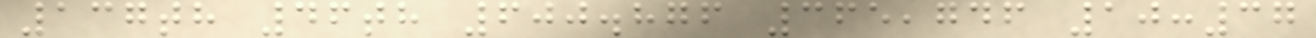137th 46th 600.876 365,746 10:37
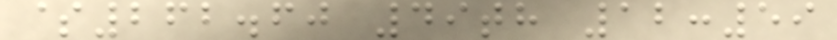$262.60 49th 12:59
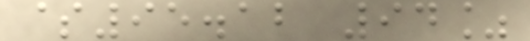$95.12 94%
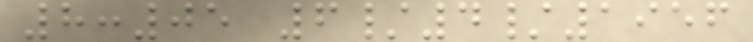8:05 6/4/1956
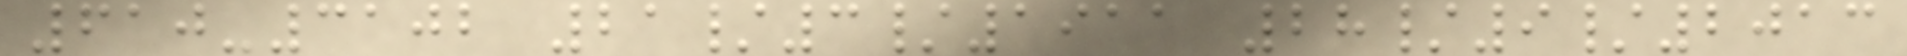610-3102 21/3/1911 28/9/2013
